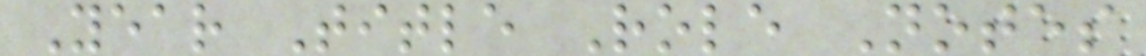Year Title Role Notes
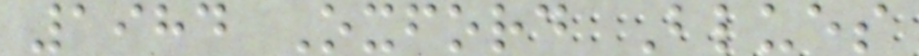1984 Oxford Blues
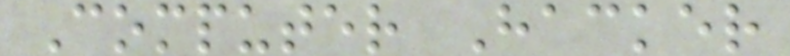Computer Hacker
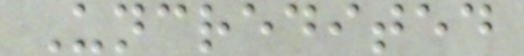Uncredited
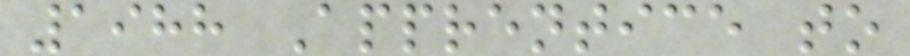1988 Apprentice to
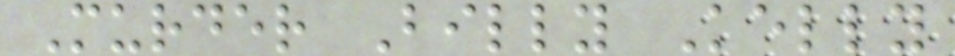Murder Billy Kelly
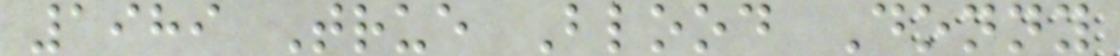1989 True Blood Donny
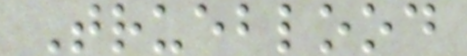Trueblood
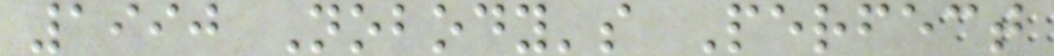1990 Nobody's Perfect
